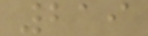219
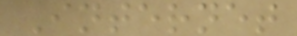Internet
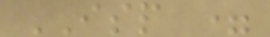ISP =
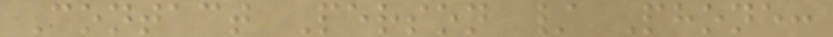Contact Person / Phone:
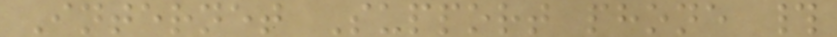Internet Support phone #
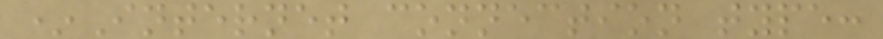*Internet connection type:
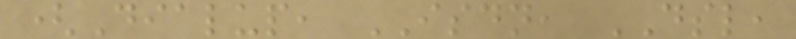(Dialup, ISDN, DSL,
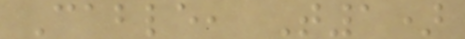Cable, T1)
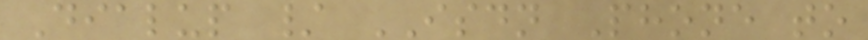Dialup / ISDN Phone to
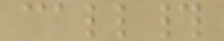call#
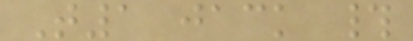T1 jack #
